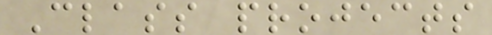Class projects
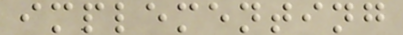implementing
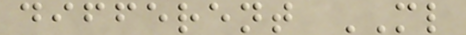different ML
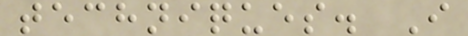techniques. I
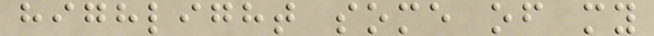highlight some of my
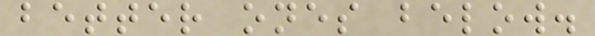better ones below.
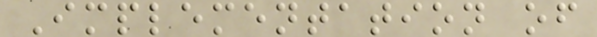Implementation of
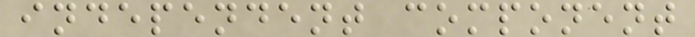independent component
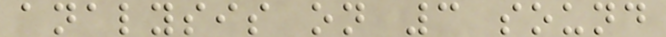analysis on 3 sound
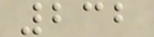232
